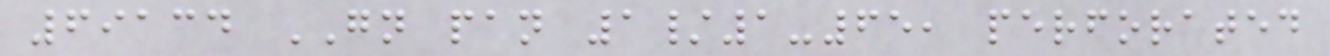69134 GN pan 1/1-65, perforated
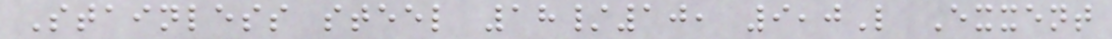Stainless steel 18/10, 9,0L Exxent
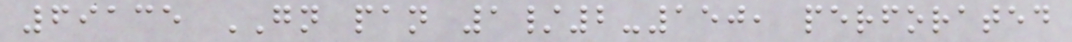69135 GN pan 1/2-150, perforated
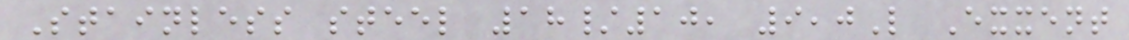Stainless steel 18/10, 9,0L Exxent
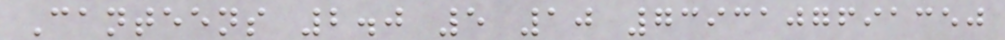Canteens 2.0 5 10 7393107691350
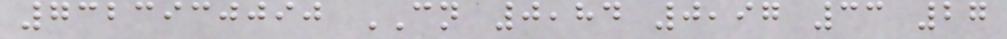7323930090 CN 0,84 0,97 33 27
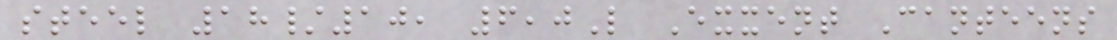steel 18/10, 6,0L Exxent Canteens
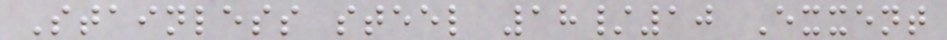Stainless steel 18/10 Exxent
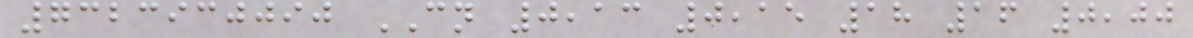7323930090 CN 0,13 0,15 18 16 0,00
